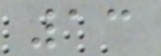13
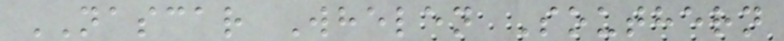NASCAR Whelen Southern
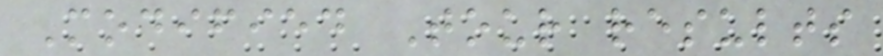Modified Tour results
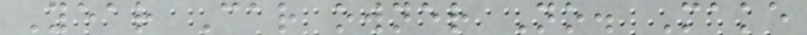Year Car owner No. Make
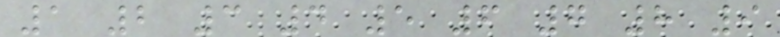1 2 3 4 5 6 7 8 9
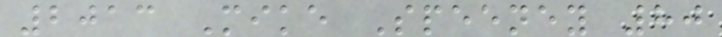2013 Mike Speeney 80
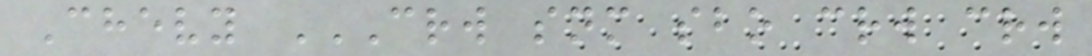Chevy CRW SNM SBO CRW CRW
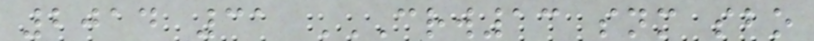2014 31 CRW13 SNM SBO
